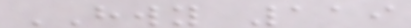HWY 119
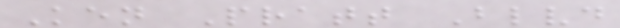Ken Pratt Blvd
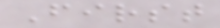First
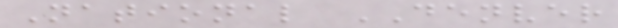National DENVER
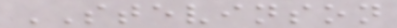STEVINSON
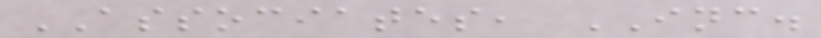ASSOCIATES, INC.
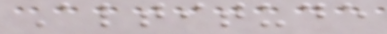Altitude
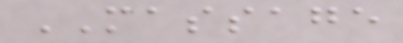MASSAGE
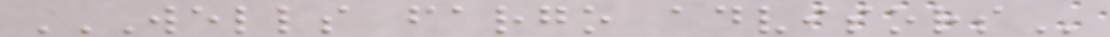WELLS FARGO ADVISORS
